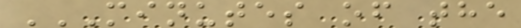MINUTES OF THE
